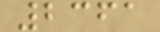2361
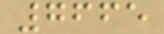7665
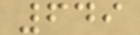649
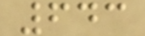643
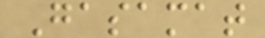Gasamat
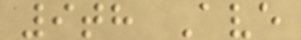9th Ave
